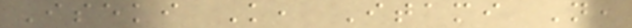Iseki K, Itami N,
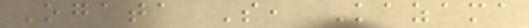Ogata S, Kazama
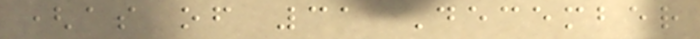(as of 31 December
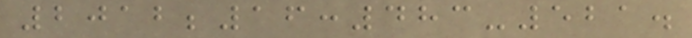2012;16:483-521.
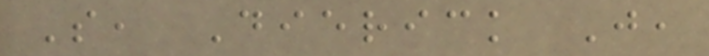S, Dierick J,
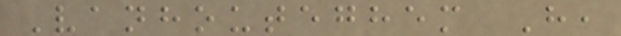Vanhouteghem H,
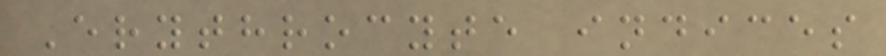Erythrocyte indices
